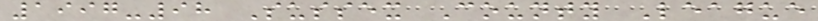1997-98 Sussex County League
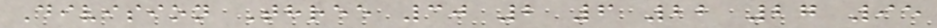Division Three 30 2 6 22 27 95
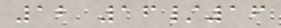12 16/16
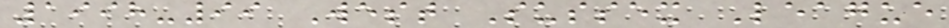1998-99 West Sussex League
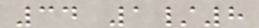34 1/8
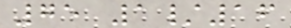75 1/16
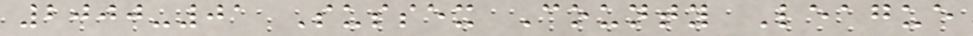2000-01 Sussex County League
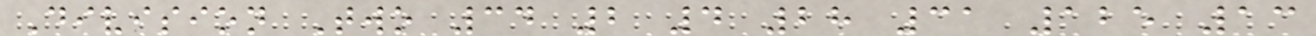Division Two 34 2 4 28 31 125 13
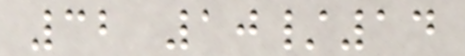32 10/14
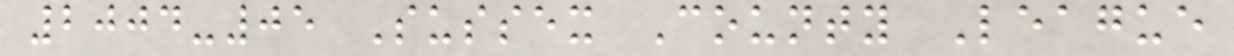2004-05 Sussex County League
